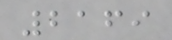2169
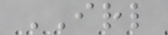IRL
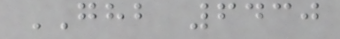GHB 6430
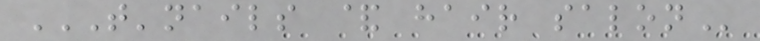T'NAILS & HAIR SALON
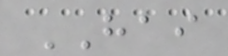HAI
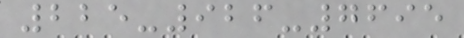225-926-7695
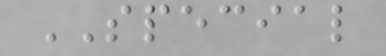SPECIAL
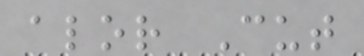alor Cut
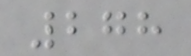278
